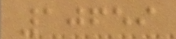10659
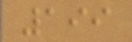199
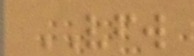VFW
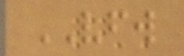VFW
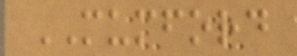MUMFORD
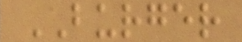BURGER
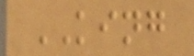KING
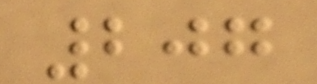207
